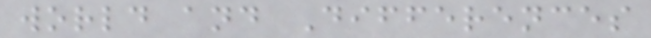world and Differences
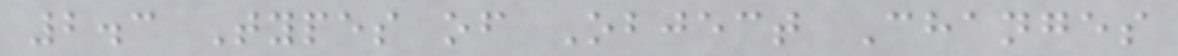2.3 Types of Object Changes
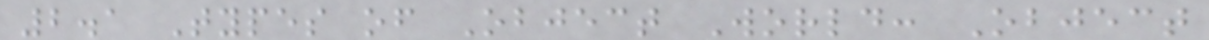2.1 Types of Object World: Object
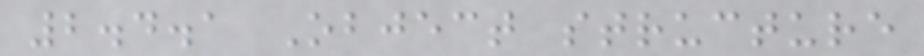2.4.1 Object structure
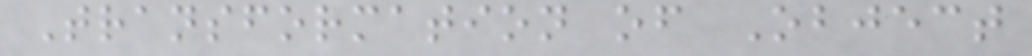Transformation of Object
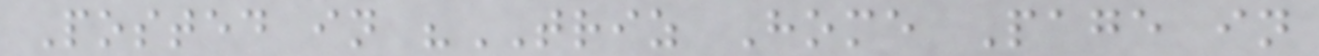Posted in "TRIZ Home Page in
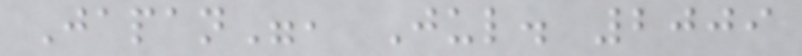Japan", Jul. 2009
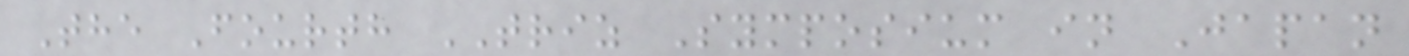The Fourth TRIZ Symposium in Japan
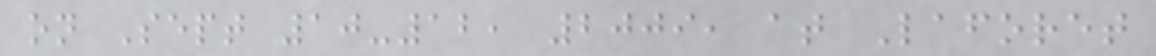on Sept 10-12, 2009, at Laforet
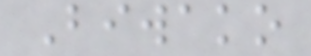Biwako
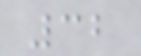32
